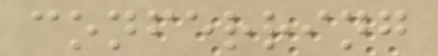conferring
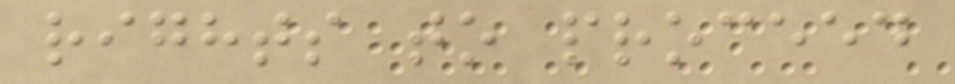rights to proceed
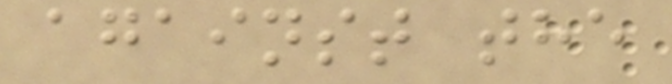against the
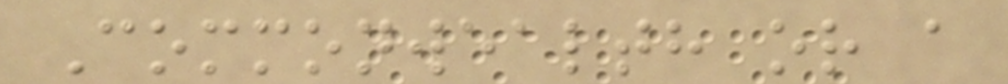Commonwealth or a
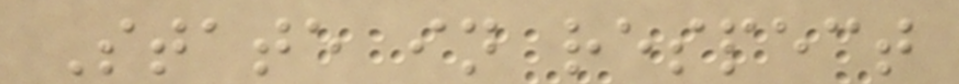State in respect
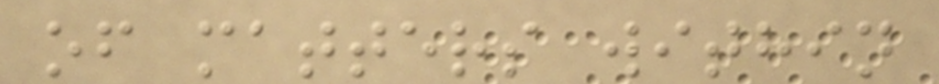of matters within
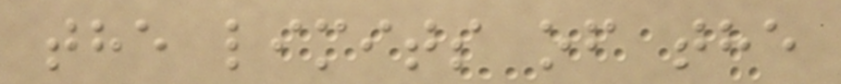the limits of the
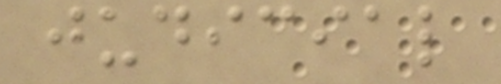judicial
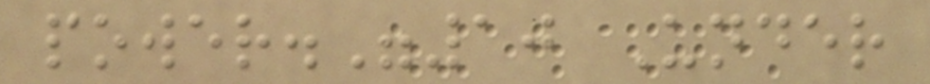power."10 Under
